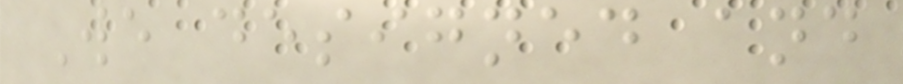We designed and
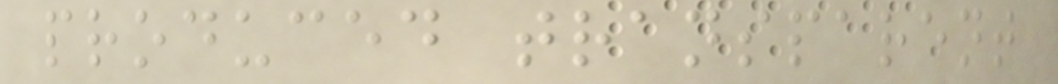produced transparent
